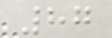87
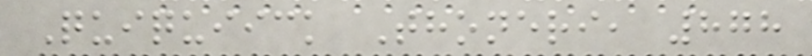Quiquiick Thoneri, 878
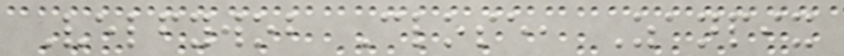Velfywob Close, Zanpix
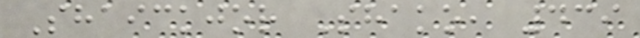Shaickjor Shako, 439
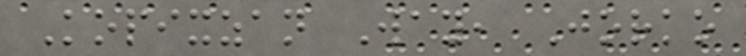Kopixzan Way, Jorko
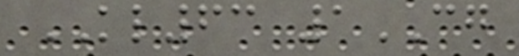KL63 1CG
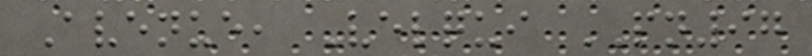Avenue, Velqui PN97
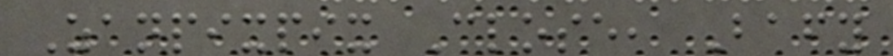Zanpixpix Close, Bafy
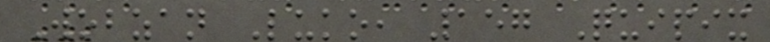Wobzan Luko, 157 Quipix
